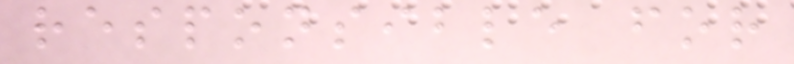responsible for
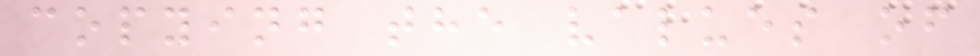copying the values of
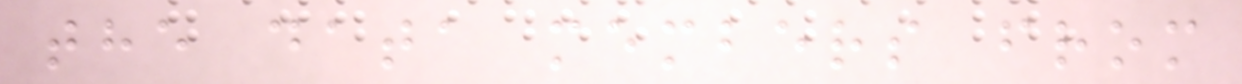the data members from
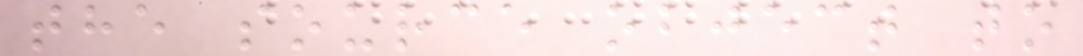the source object to
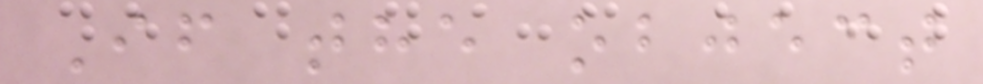If the object
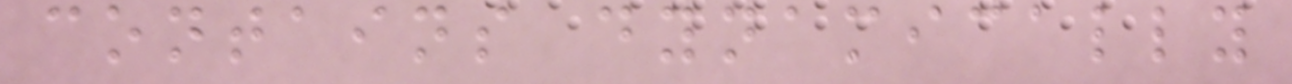contains dynamically
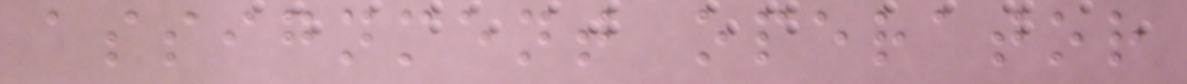assignment operator
